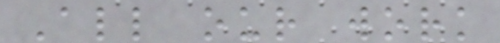All our work
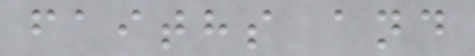faiths and
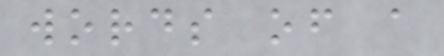words of a
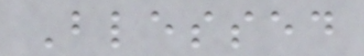Blessed
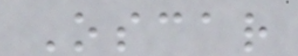Oscar
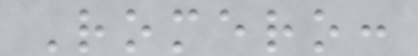Romero:
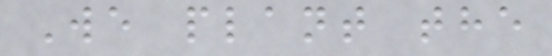We plant the
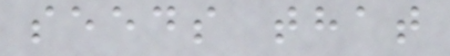seeds that
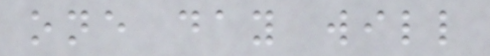one day will
